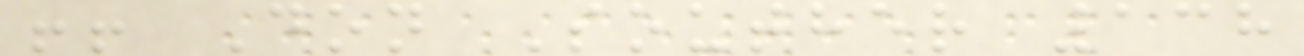!! Don Souther 138
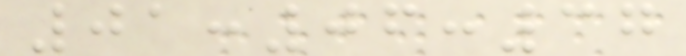01:06:37
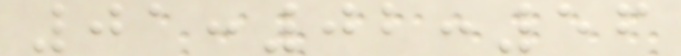01:02:56
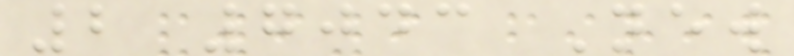2 7043 New
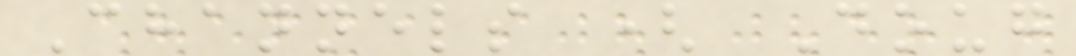Channels ( Doug
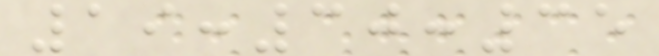19:30:35
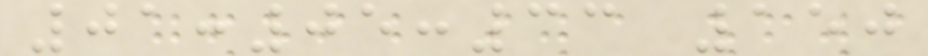01:05:33 150
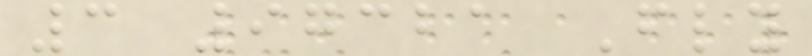3 97321 Fly
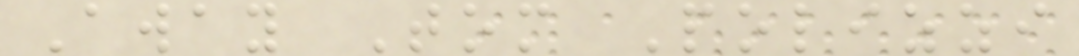Away Tom Polizzi
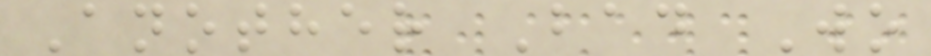Another Bad Wo
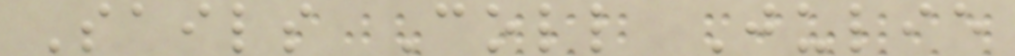Sails Coll Julie
